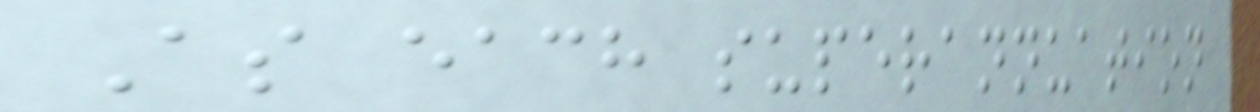As each superannuation
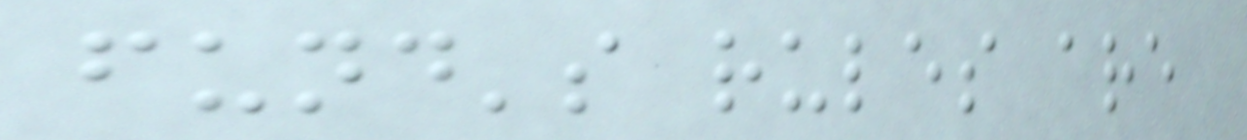fund's rules are
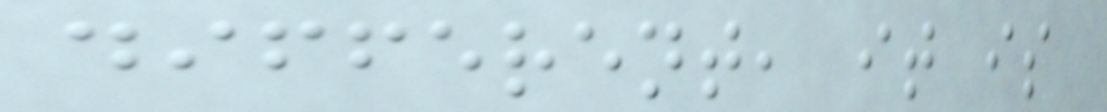different, it is
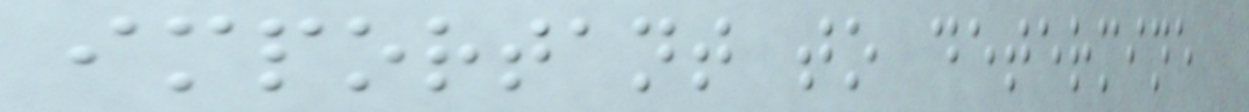important to determine
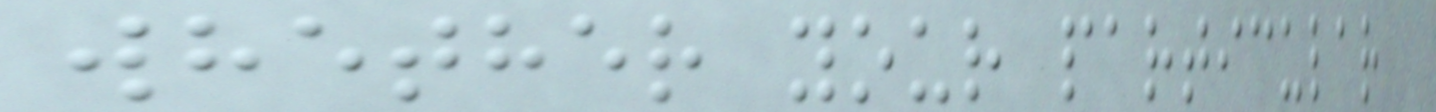whether your particular
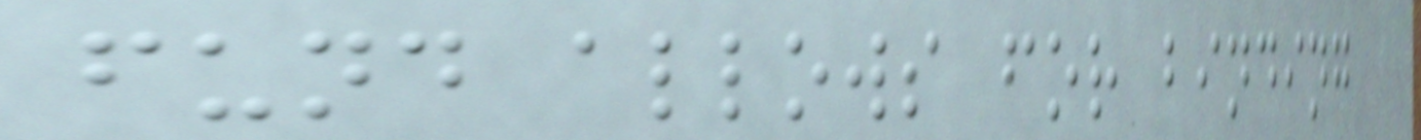fund allows for binding
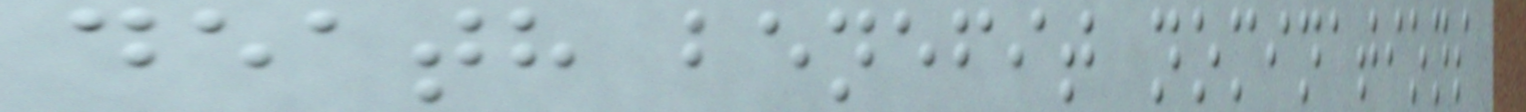death benefit nominations
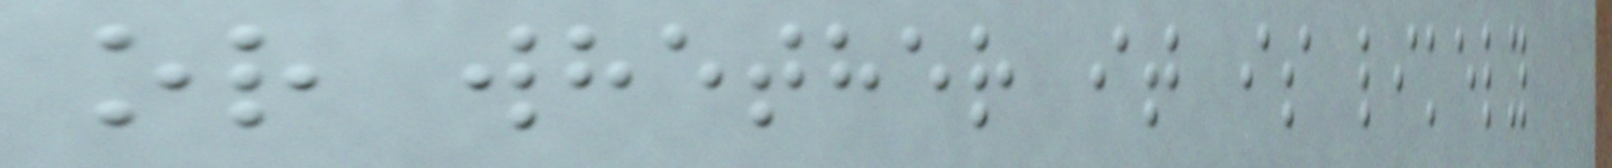or whether it is likely
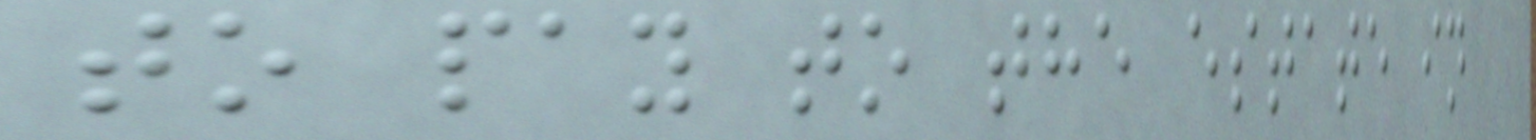to pay to the estate in
